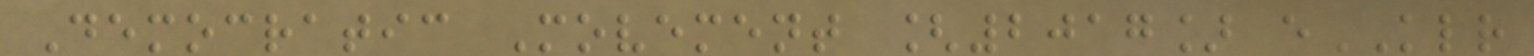Democratic Movement [2017] eKLR
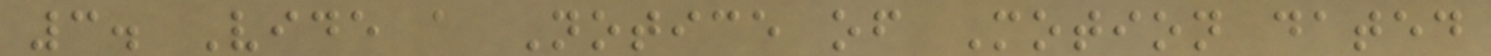3. Vide a Notice of Motion dated
